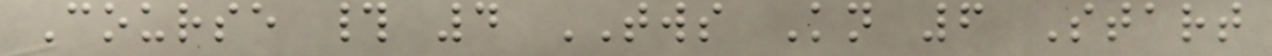Course # 4 TWS Kn 6 Start
